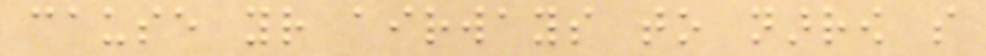cause your airways to narrow so
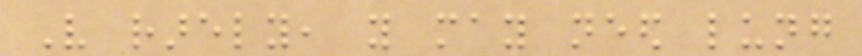Very rarely, you may need lung
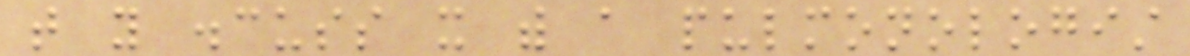that you discuss it with a pulmonologist
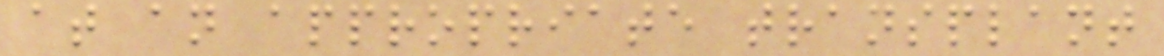at an appropriate transplant
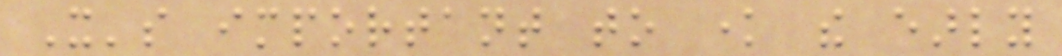It's important to know the early
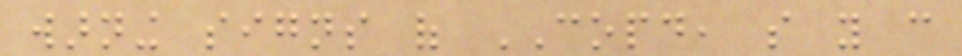warning signs of COPD, so you can
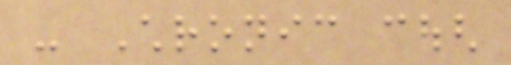- Chronic cough
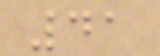41
